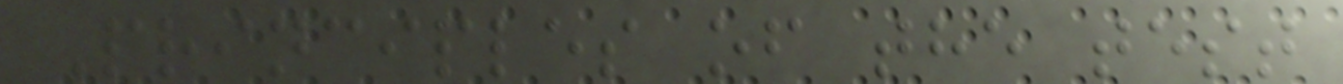Principles of the test
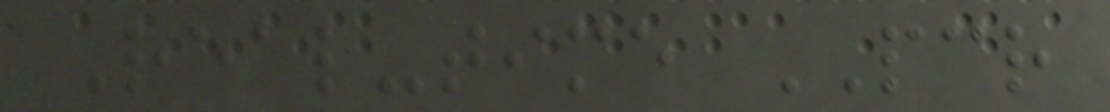Real-time PCR
